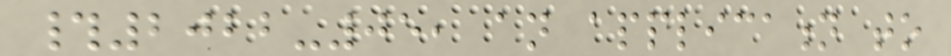#2022-05, an application to
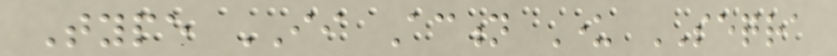Type II Action Under SEQRA
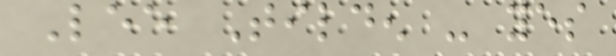Lee Tilden - yes
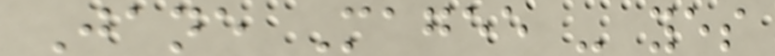Jane Magee - yes
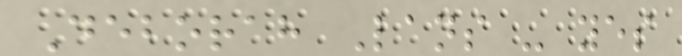Deborah Lans - yes
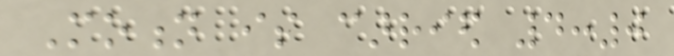Motion is carried 4:0
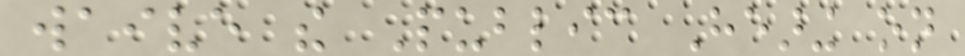waive the Public Hearing on
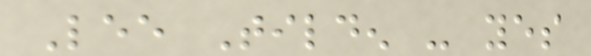Lee Tilden - yes
